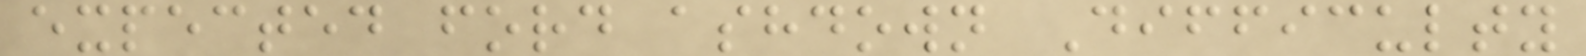expected ford ashdown Difficulty
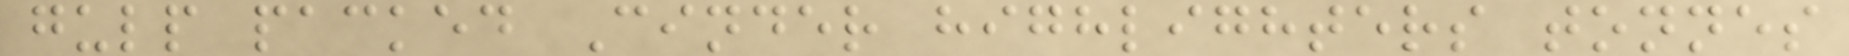gulp packed Cinder highlighters tonnes
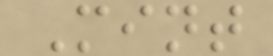Mint
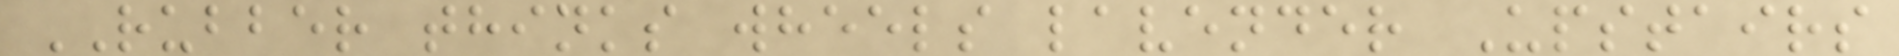RUBBER thinks wheels lavender Upstairs
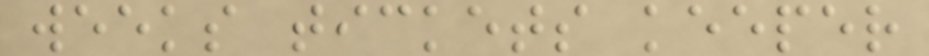weeks tickets keeper
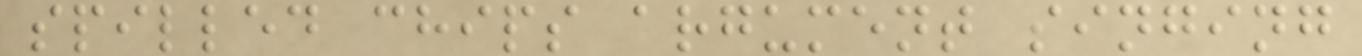spilled chips argument singing
